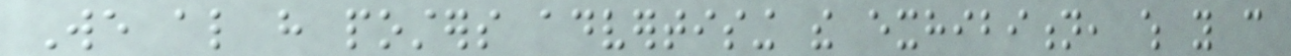We also have posters advertising the exhibition, which you can
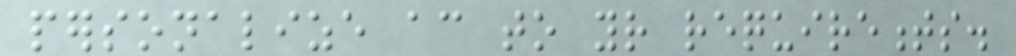personalize according to your requirements.
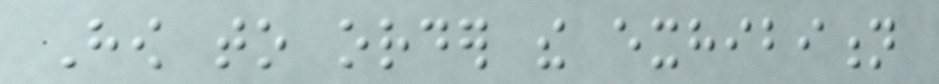How to order the exhibition
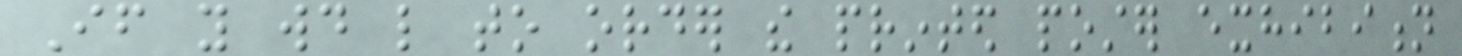If you would like to order the printed poster exhibition
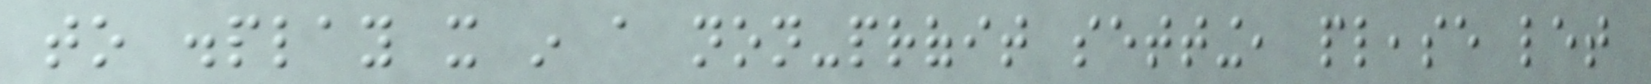to display it in a non-profit setting, please let
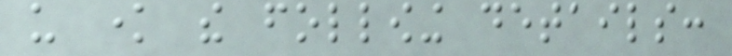us know the following details:
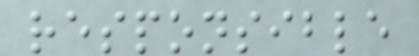responsible
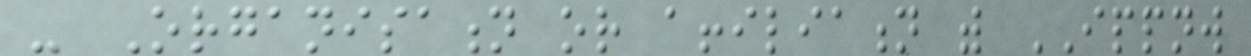- Organisation or affiliation with IPPNW
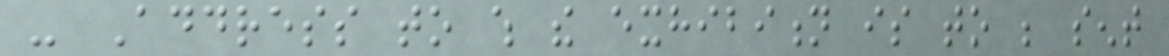- Address to which the exhibition is to be sent
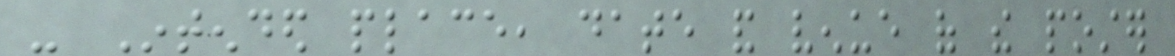- Intended place, date and venue of the poster
